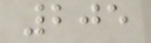205
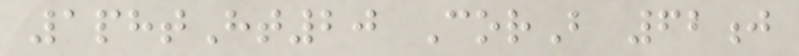1phtHt20 CorB 62j
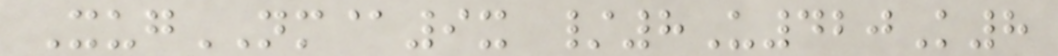XugNM@9x /8U420K8
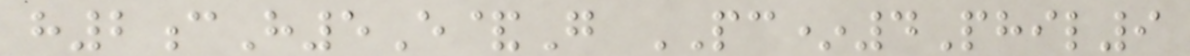h2cH5E&G PC*4Phil9
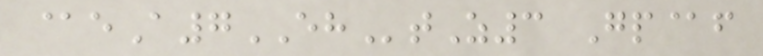@eA7EHtZ3 Gp@f
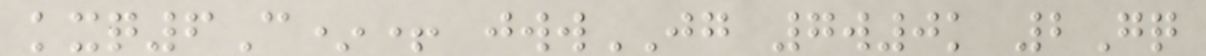kxq6C*+ jwwJG 7w0k 2Gq
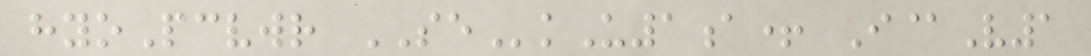hyoPcvwr SEkU1a+ I@V1
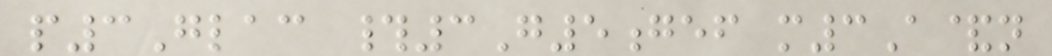p3Glac #3G5gef m3A&n
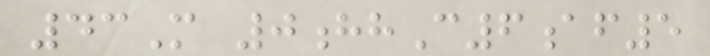43M 0hhC6af5
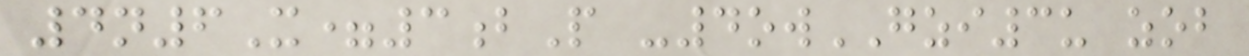4n6X=3bP -4owGZI3u zob
